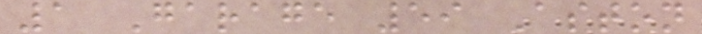1 Garage 59 Aston
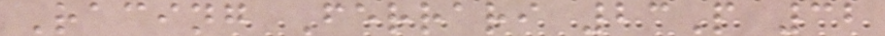Racing Ferrari 23P 32
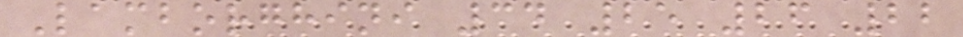Lamborghini 34 25 26 22
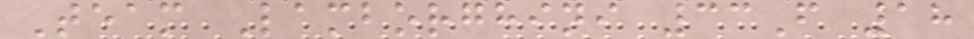Team Lamborghini 33F 18
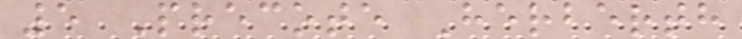5 Precote Herberth
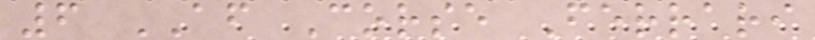6 AF Corse Ferrari
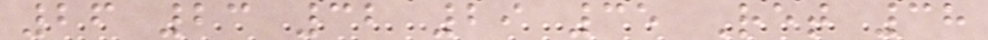26 23 32 29 35 Ret 38
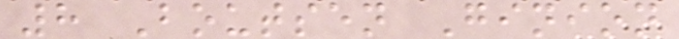8 Boutsen Ginion
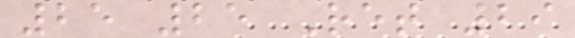25 25 Ret 29
